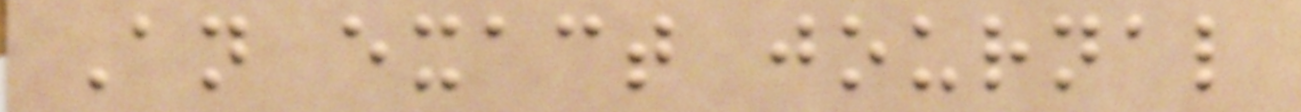An exact journal
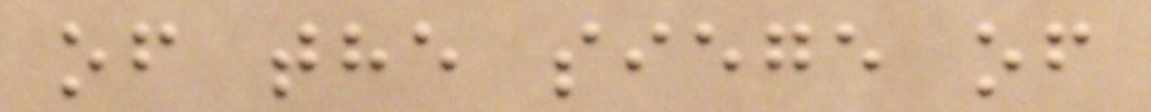of the siege of
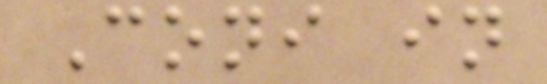Coni in
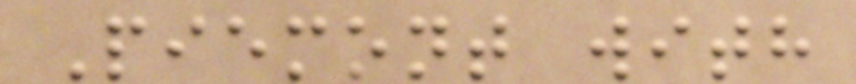Piemont with
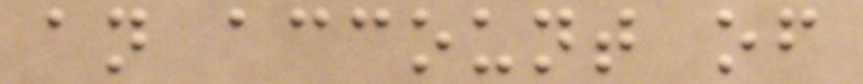an account of
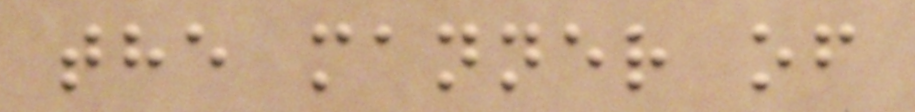the manner of
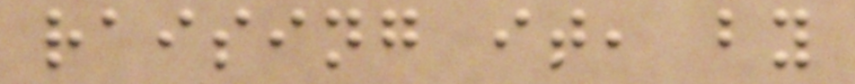raising it, by
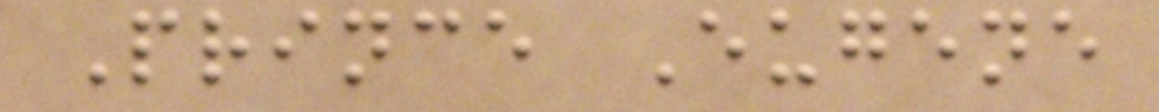Prince Eugene
